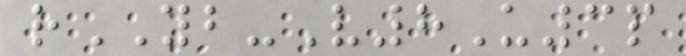rYB-V8U3p
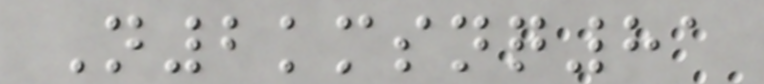N2kmsnq81
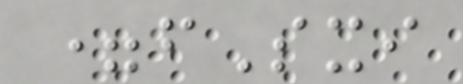=fSxi
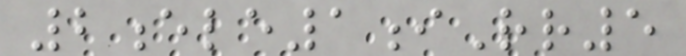2ele1iRr5
